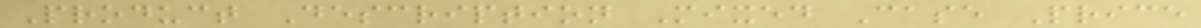Product Description Mixed Case Price
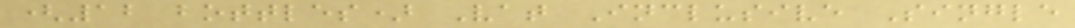(12 bottles) Vat Inclusive Single
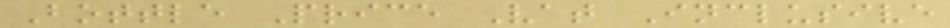Bottle Price Vat Inclusive
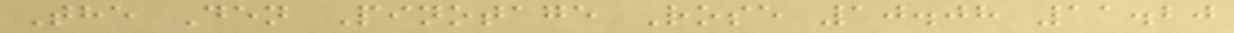The Den Pinotage Rose 10.08 11.20
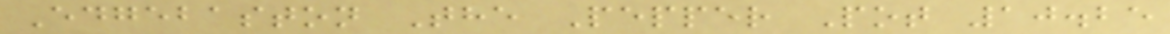Edgebaston The Pepper Pot 10.25
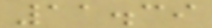11.39
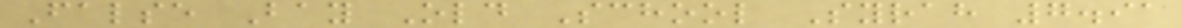False Bay Old School Syrah 7.91
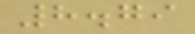8.79
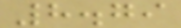8.79
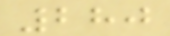280
